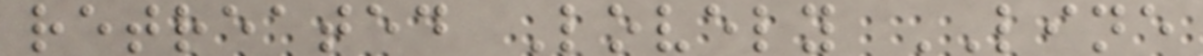retreated Lovely LINE
